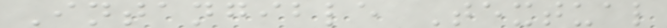Intangible Textual
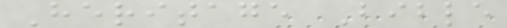Heritage Bible
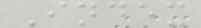Index
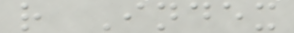r Index
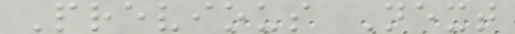Previous Next
